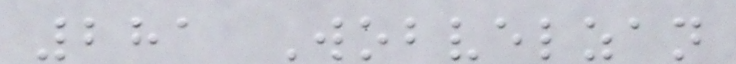281 Wobvelzan
